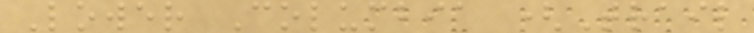Lower Columbia (Trail
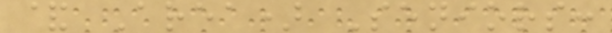& Area) Seniors:
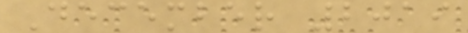December 2019
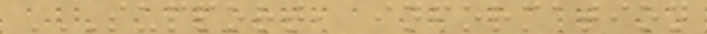SUPPORT, INFORMATION
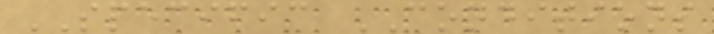SPECIFIC CONDITIONS
